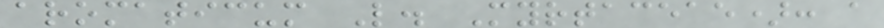aromaticum L. Myrtaceae): a
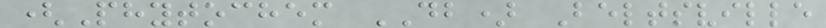(Phytochem DB) Beltsville
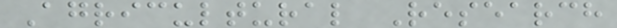Agricultural Research
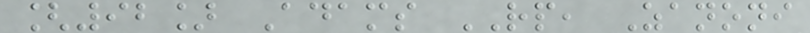[92] Adams RP, Zanoni
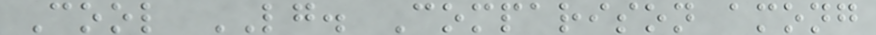Cool LG. Comparison among
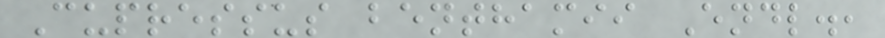Cupressus benthamii Endl.,
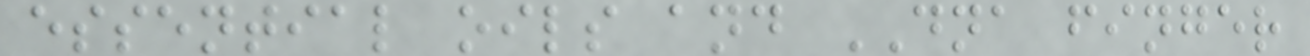essential oils and DNA finger
